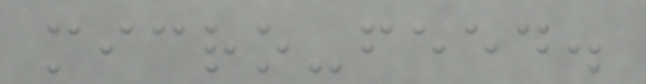micro-feed.
